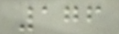176
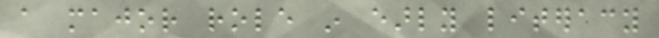a major role in early literacy
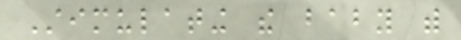Stimulating the baby with
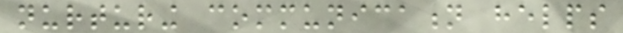nurturing communication helps
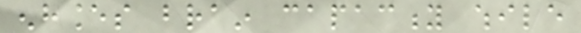enhances brain capacity while
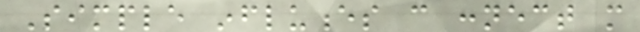Simple influences can connect more
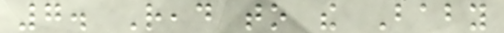7. Read to the Baby
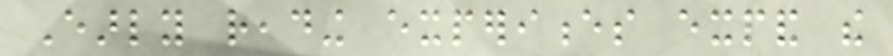Early reading experiences expand the
